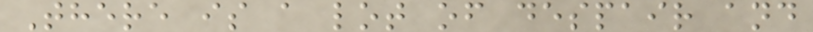There is a lot of despair and
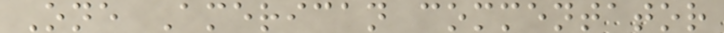One American commentator
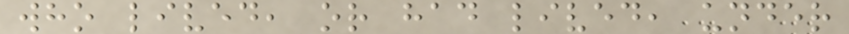who lived, or had lived, under
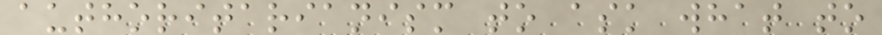authoritarianism to ask what to
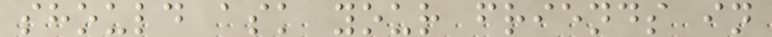should ask your friends in
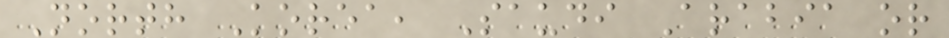North Korea, Saudi Arabia or
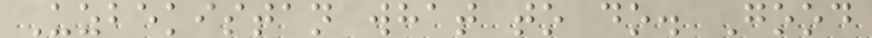Uzbekistan what to do. Good
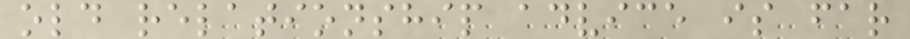old relationship advice is far
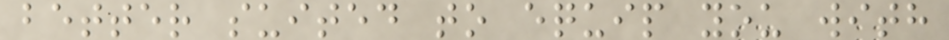better suited to equip you with
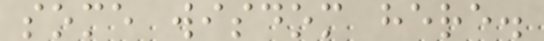some wisdom here.
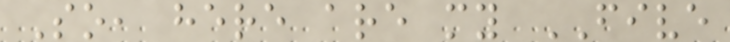So, here are my FIVE
